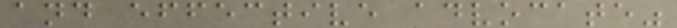and effective advocate"
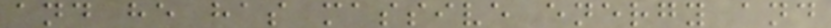and he has massive energy and
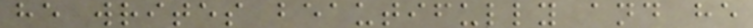he writes beautifully and he
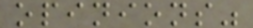opinions"
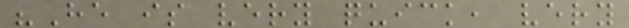"He is very quick, very
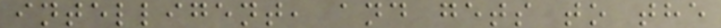intelligent, and gets to the
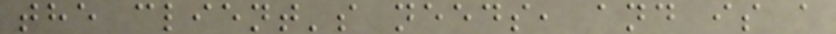the client's needs, and is a
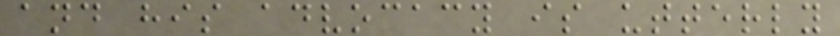and his advocacy is utterly
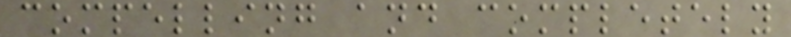compelling and completely
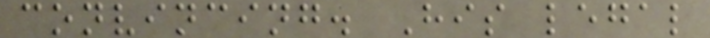convincing. His legal
